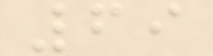69
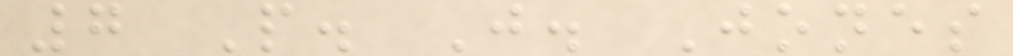7 P. J. Jones
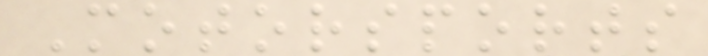Motorsports
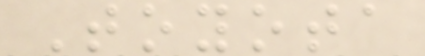Toyota
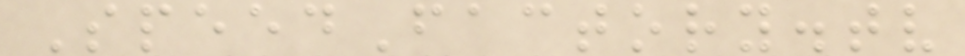SpeedFactory.tv
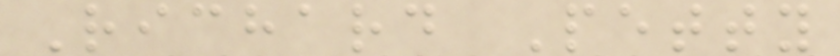Richard Petty
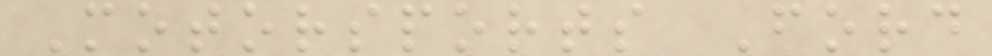Motorsports Ford
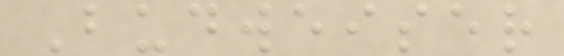Budweiser
